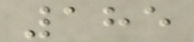185
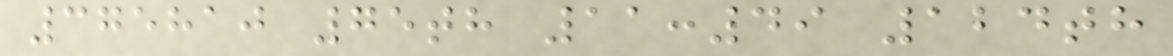375810 75th 11:49 124th
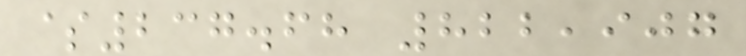$237.68 822,907
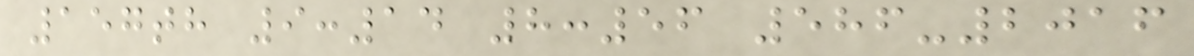157th 9:14 8:56 586-2016
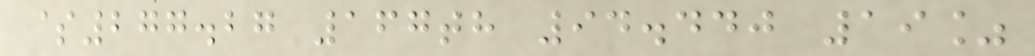$277.27 167th 94.440 19%
